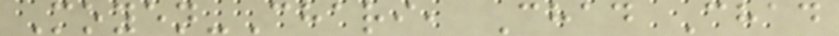Moyen-Chari, Chad Chad
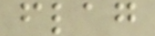flag
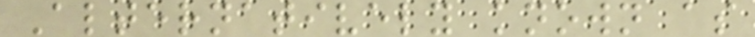Alternatively known as
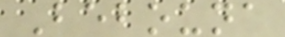Bebouna
